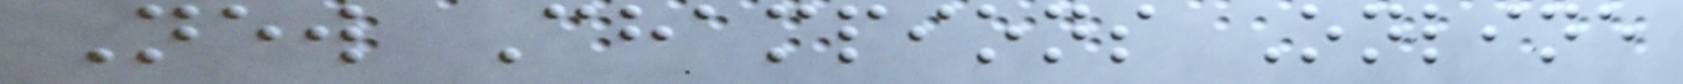New Champions Online
